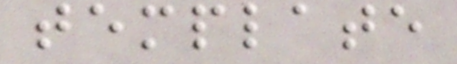template
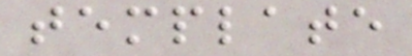template
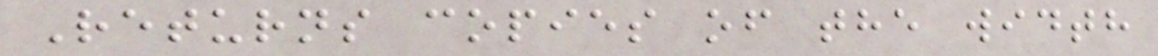Returns copies of the width
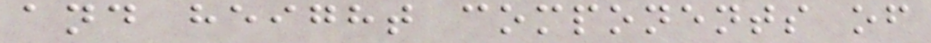and height components of
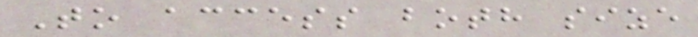To access both size
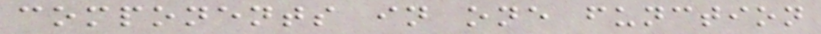components in one function
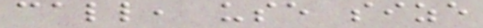call, use size
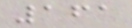161
